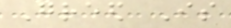Greed Is
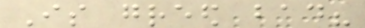Is greed bad?
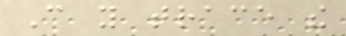Can you trace the
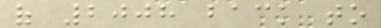of 2008 back to
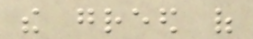the greed of
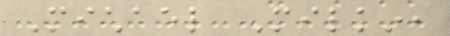Michael Milkin,
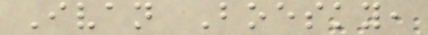Ivan Boesky,
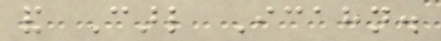and Carl Icahn.
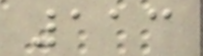113
